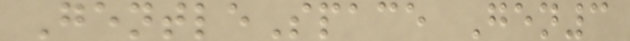GentleSpace Gen3
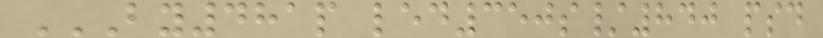BY481P LED350S/840 PSD
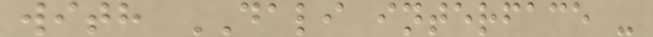with DALI interface -
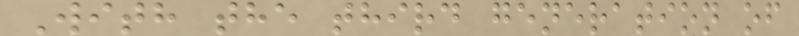With the third generation of
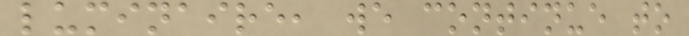luminaire, we continue to
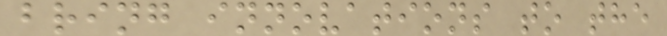bring innovations to the
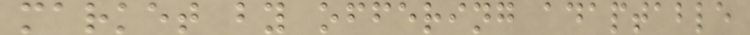market by offering adaptable
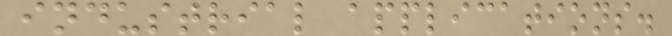industrial applications.
